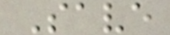Save
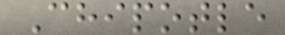Chipotle
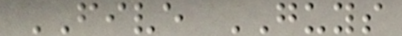FIVE GUYS
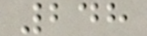248
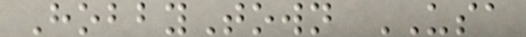HobbyTown USA
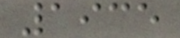1935
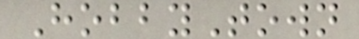HobbyTown
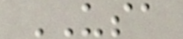USA
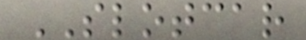SLOTCAR
